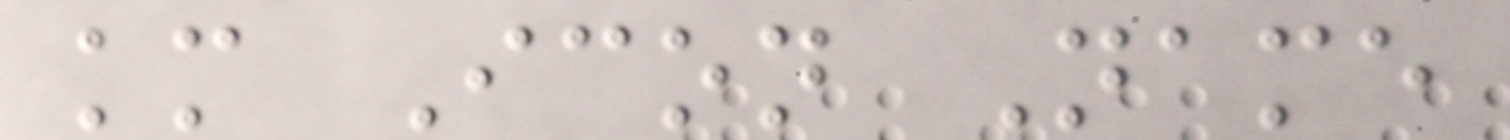km Icon Name
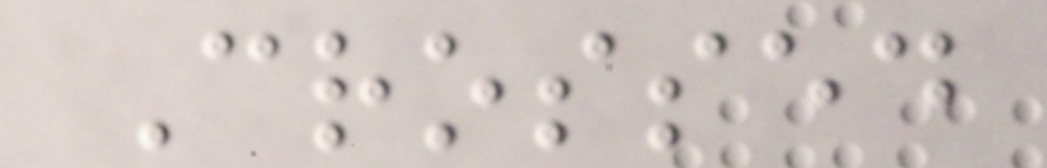Crossed
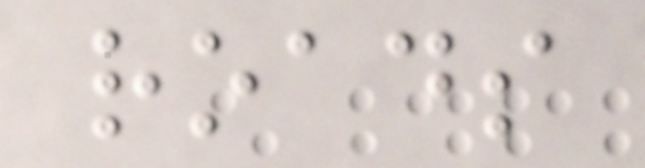roads
